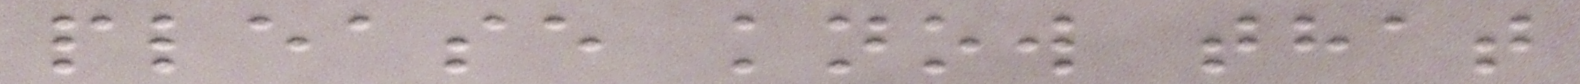please know that
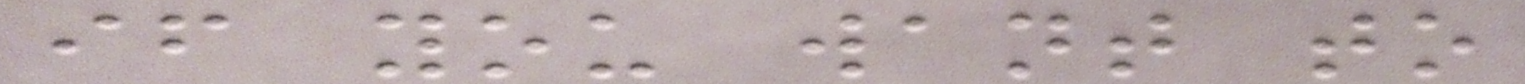if you want to
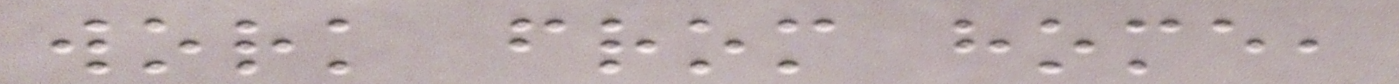work from home,
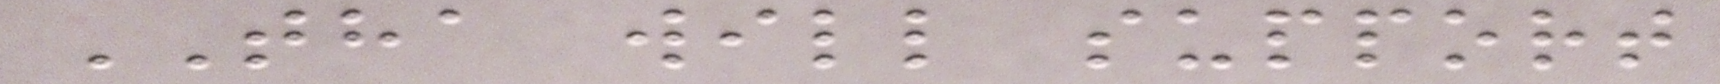THA will support
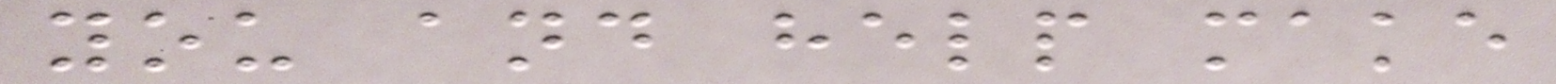you and help make
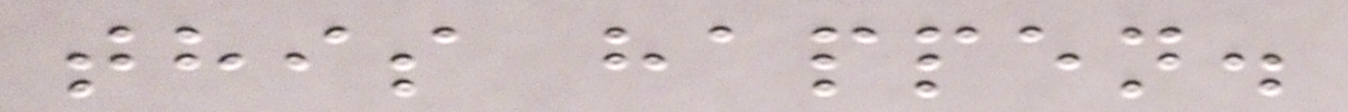this happen.
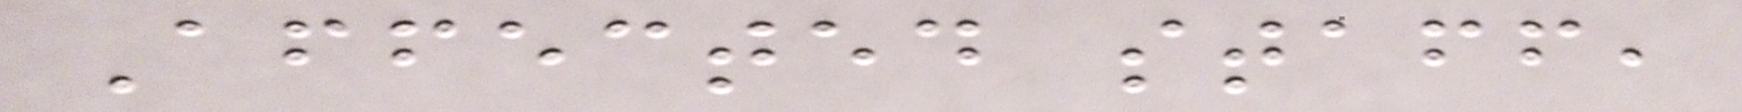Affected staff,
